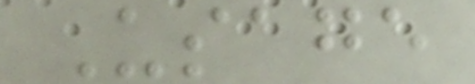Usage
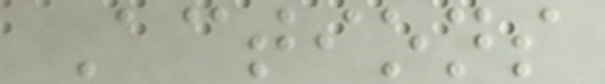Actions
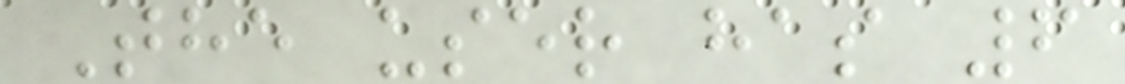The user has 6
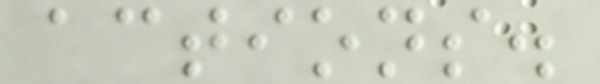actions.
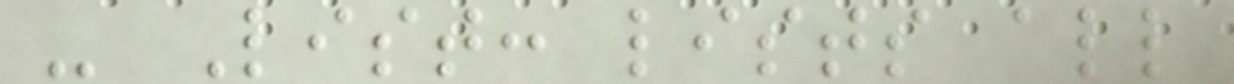- List: lists all
